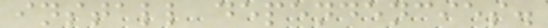install dependencies.
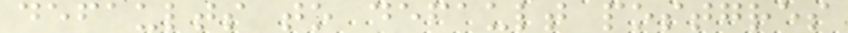defaults to default postgres
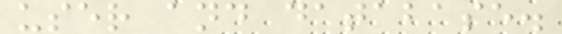user and database.
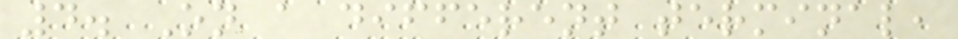4. On a different terminal,
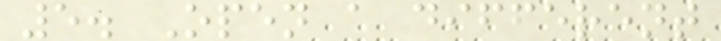5. Open a different
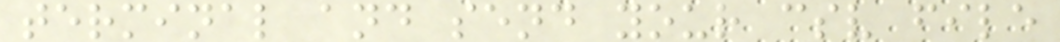terminal and send your csv file
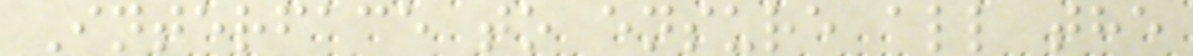Interface to ensure all the
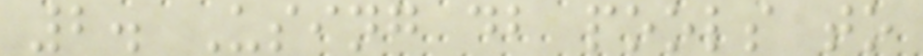2. Using db pools to
